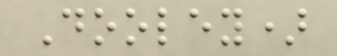Dooley)
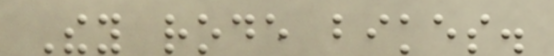They rode bikes.
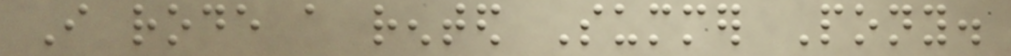I rode a rented Summer Pony.
